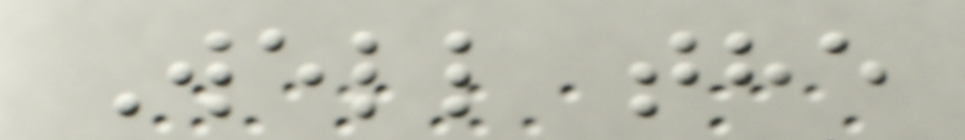Well the
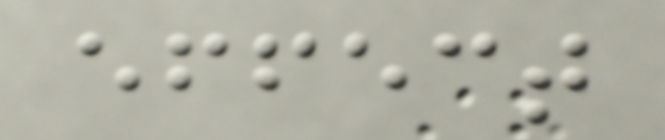effect
